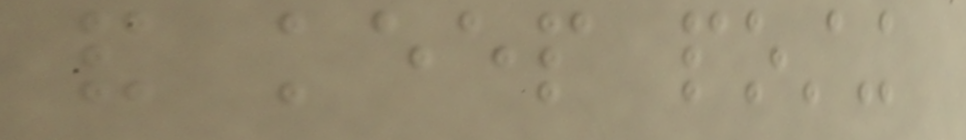and keep posting
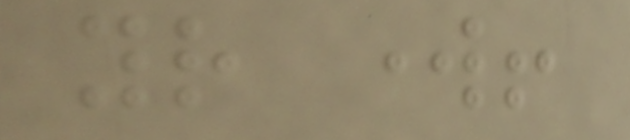your work!
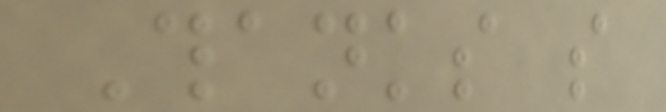Thanks so
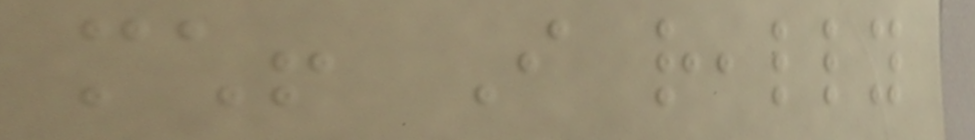much! I really
